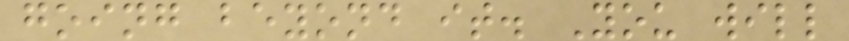going beyond it. You will
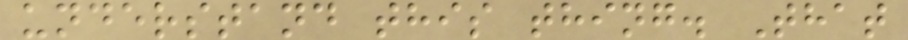understand this thing. That
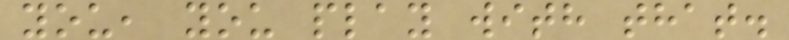you, you play with that.
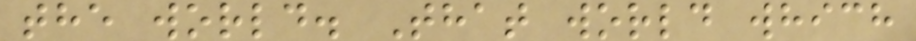the world. That world which
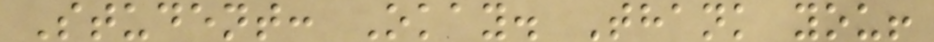Student: Okay. Thank you!
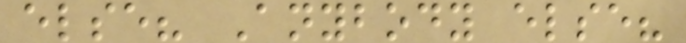else? Anybody else?
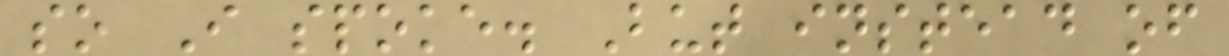so I spoke. But instead of
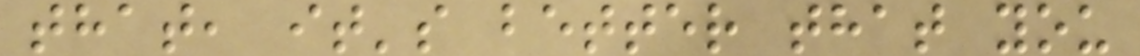that, it's better that you
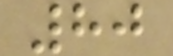80
